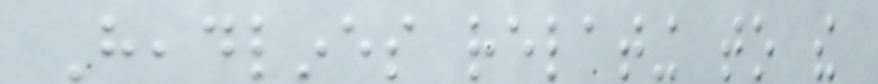Headlines relating to the
